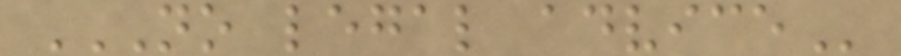NO LEGAL ADVICE
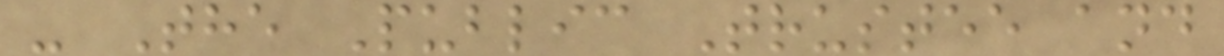- The Public Trustee and
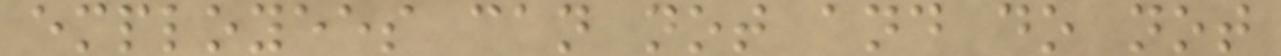employees can not and do not
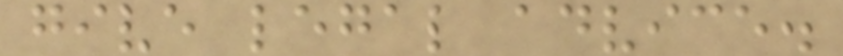give legal advice.
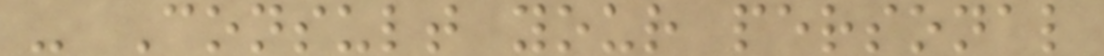- Consult your personal
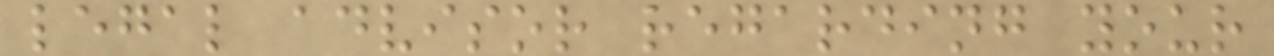legal advisor regarding your
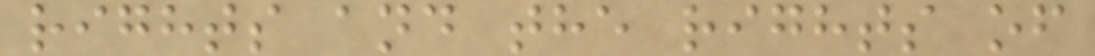rights and the rights of
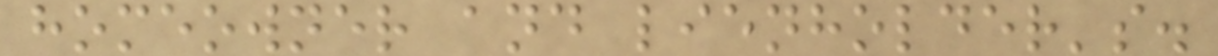homeowner and lienholder's.
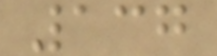137
